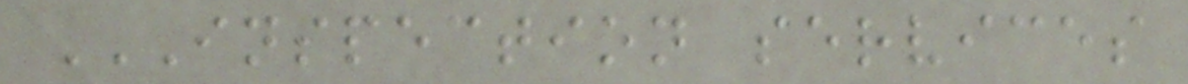INSPECTION SERVICES
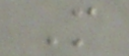M
